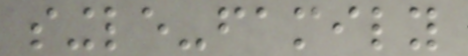single-family
